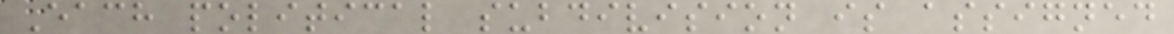Each political subdivision is assigned
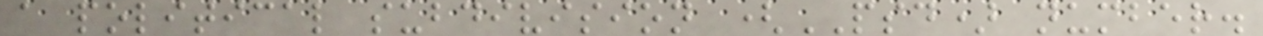a political subdivision (PSD) number.
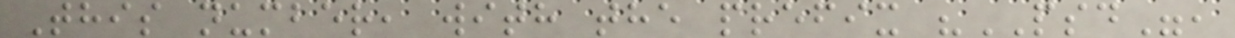This number, with the prefix "PSD",
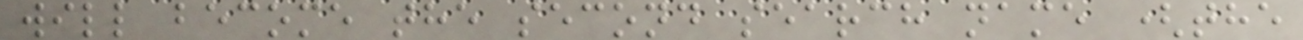will become the second search name (the
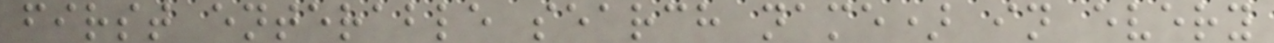first enterable search name) in every
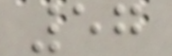57
